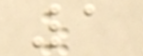1
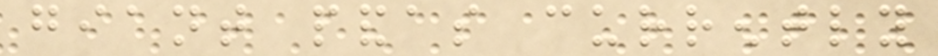giant pandas currently
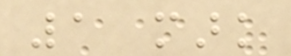1 mark
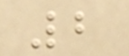2
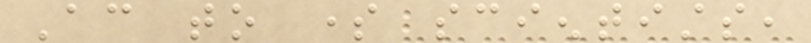According to some scientists,
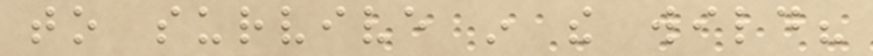to survive in the wild?
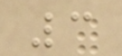3
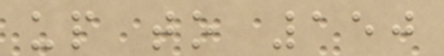up to 150
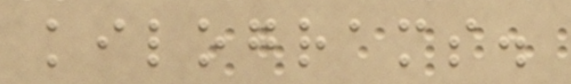kilograms.
